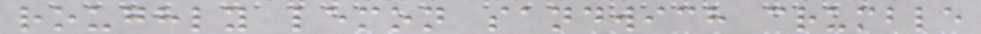roughly lemon sandwich crumble
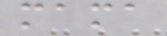mama
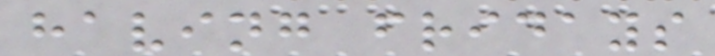having fridays
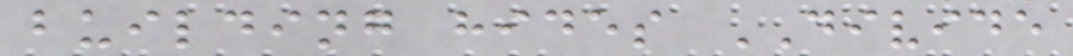building hides DIVIDE
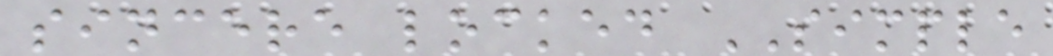sincere locked SIMPLE
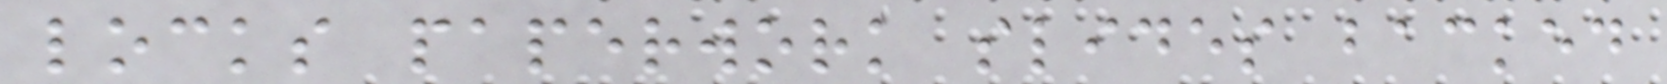locks paperwork slides backed
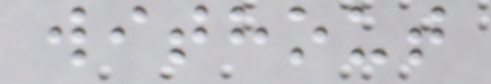without
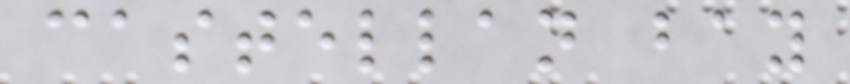castellan bay
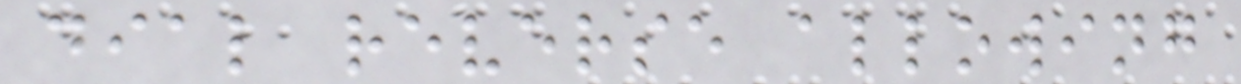dial reverse allowing
